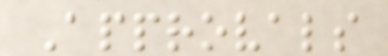Approvals
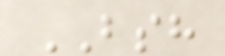BSH
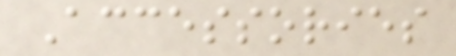Accessories
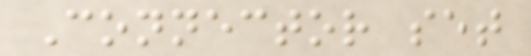Connector set
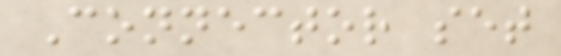Connector set
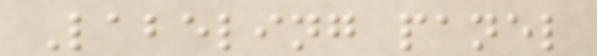Labeling panel
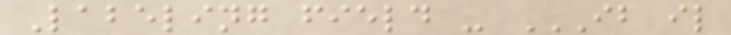Labeling field - IB IL
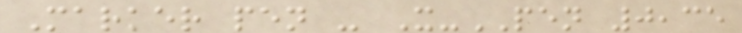Marker pen - X-PEN 0,35
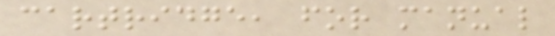cartridge, for manual
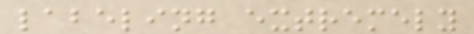labeling extremely
